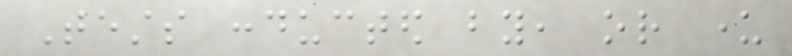Tests conducted by, or under
